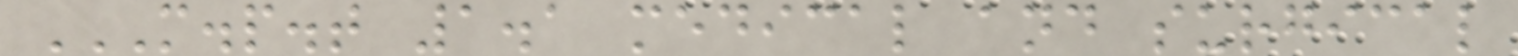M.P.T 1.1 MEDICAL AND SURGICAL
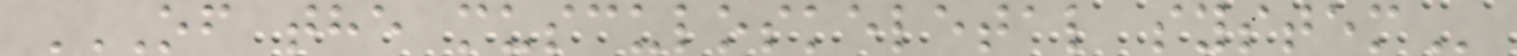OF THE MUSCULOSKELETAL SYSTEM
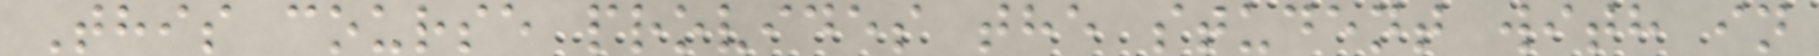This course provides the student with in
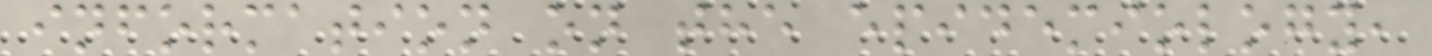information on the epidemiology,
